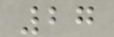27
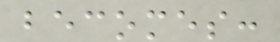becomes:
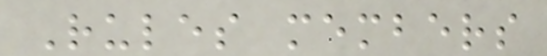Rules members
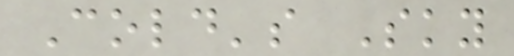Cold's Sky
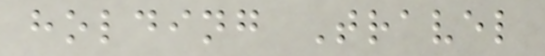holding Travel
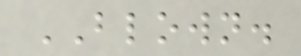BLOWN.
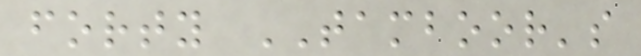forty TAMBOOR's
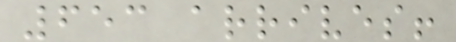653 arrives!
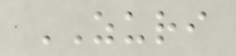ZURI
